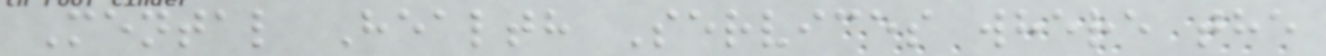Mental Health Services where the
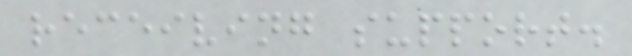receiving support.
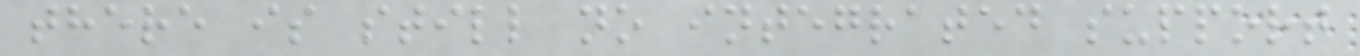there is still no integrated support
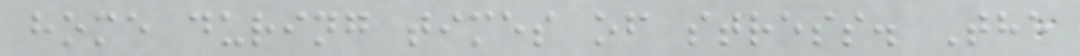home during times of stress. The
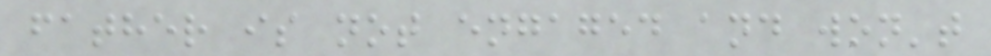father is not engaged and won't
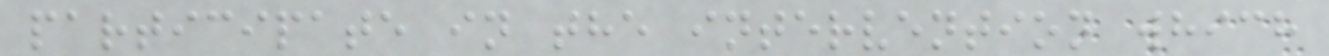participate in the intervention which
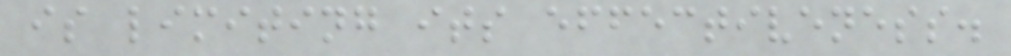is limiting its effectiveness.
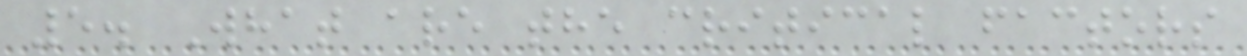5. What are the critical factors
